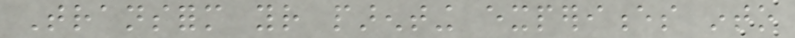Transform your parenting experiences into
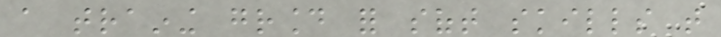a training ground for soft skills that
